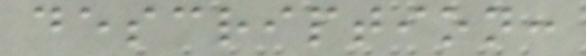description:
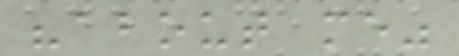"about me"
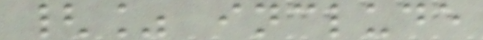{% include
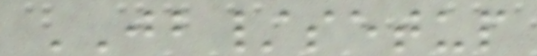JB/setup
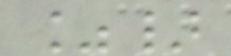%}
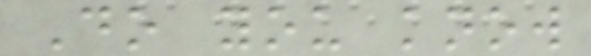Do you know
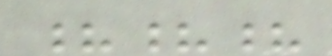???
